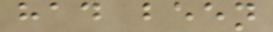had been
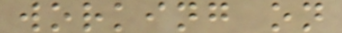working on
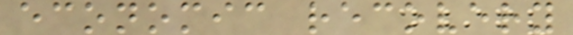economic recovery
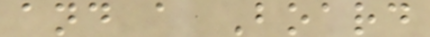and a Board
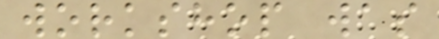workshop was
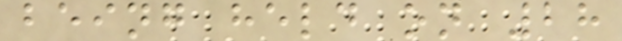being held on 28
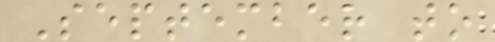September to
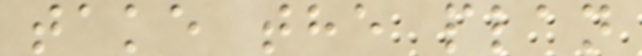take the plan
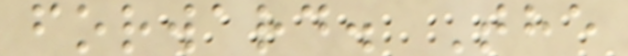forward. The
